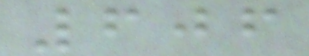606
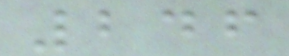246
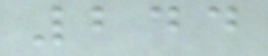244
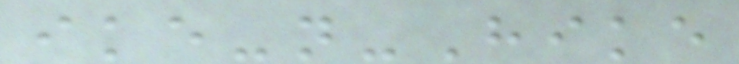ike-n-Hike
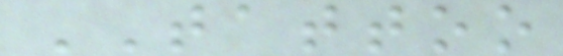TATTOO
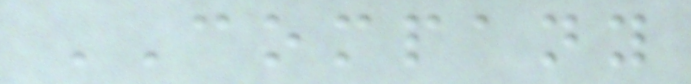COMPANY
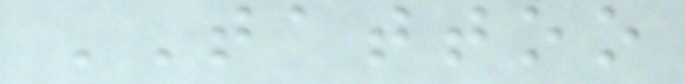TATTOO
